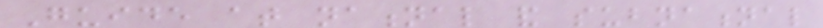Guide at national and subnational
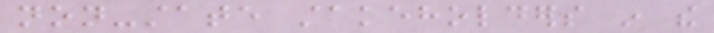non-state stakeholders in the
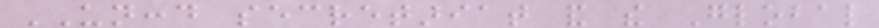UNCCD secretariat and the Global
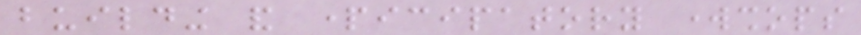building and participatory workshops
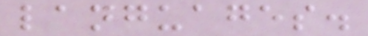languages.
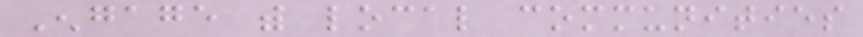Engage with local communities
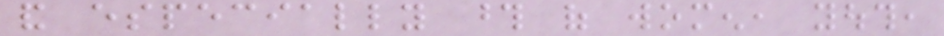and especially those of women, youth,
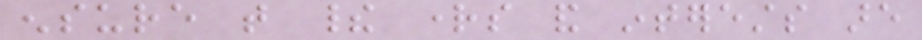ensure that their rights and interests are
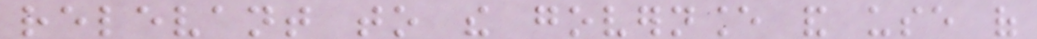relevant to the governance and use of
